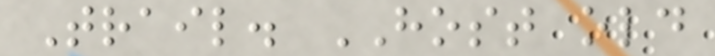Trail. HOST old
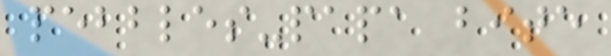pebbles-papa bite
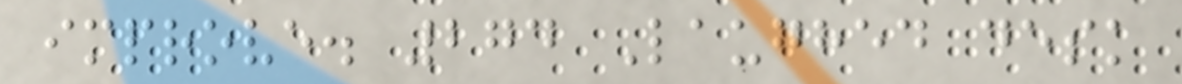improve. 274 Laughed desk
